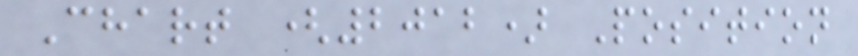Chart (2012) Position
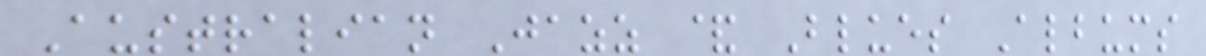Australian Jazz & Blues Albums
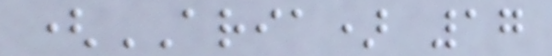(ARIA) 17
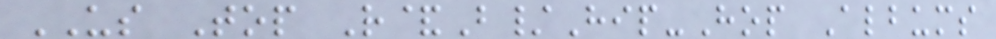US Top R&B/Hip-Hop Albums
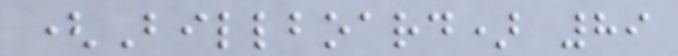(Billboard) 89
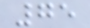75
